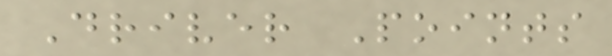Driver Points
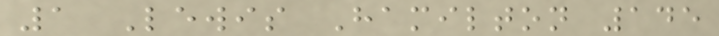1 Lewis Hamilton 145
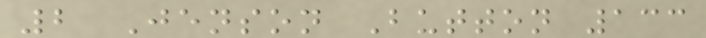2 Jenson Button 133
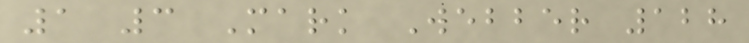1 3 Mark Webber 128
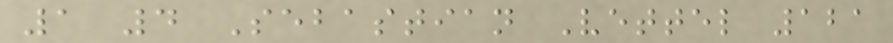1 4 Sebastian Vettel 121
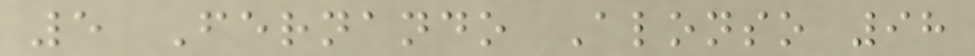5 Fernando Alonso 98
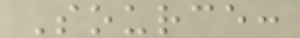Source:
